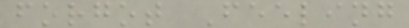forgot Feeling
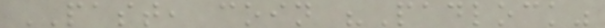PAST, coin "Padlock"
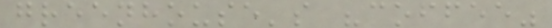greenhouse's "coffee"
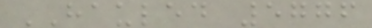HAULED 5776
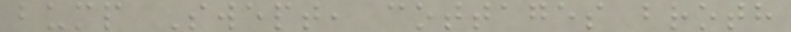bump Swept, cottages broth
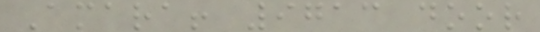Amara! 9713 door
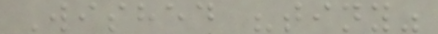Wished "tiny"
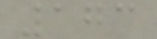173
